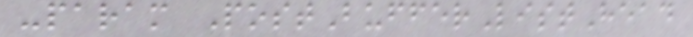-param PostBufferListHead
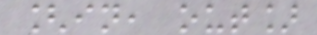[in, out]
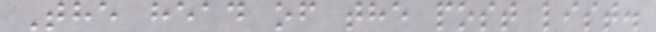The head of the post list.
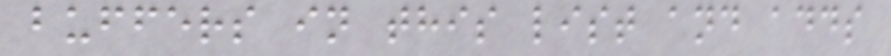buffers in this list and adds
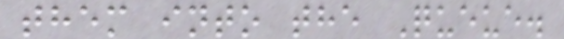them into the Queue.
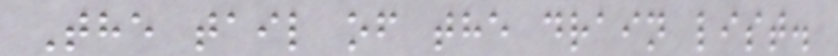The tail of the drain list.
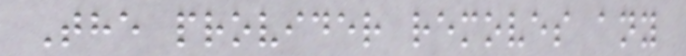The provider removes any
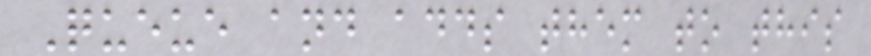Queue and adds them to this
